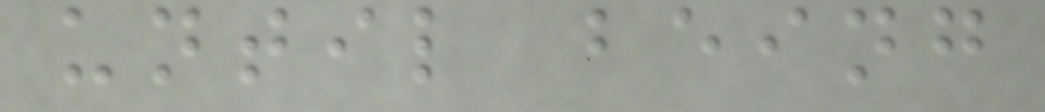until being
